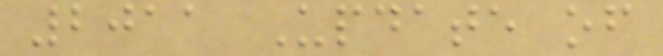2011 Update of
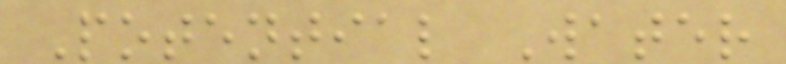Potential Water
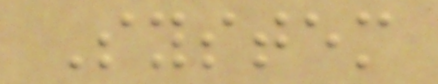System
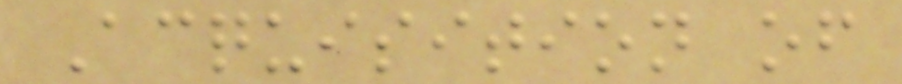Acquisition of
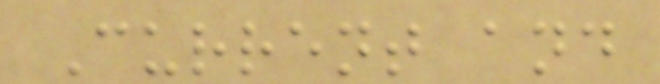Current and
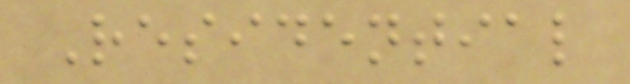Residential
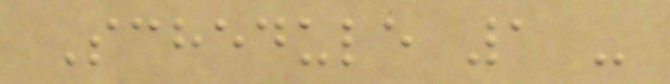Schedule 1 -
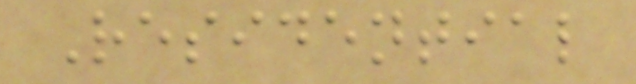Residential
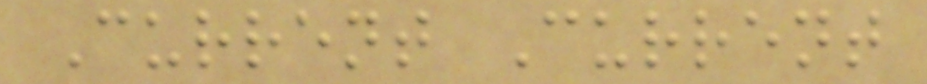Current Current
